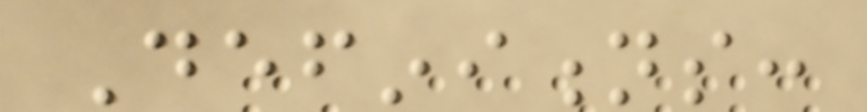Definitions:
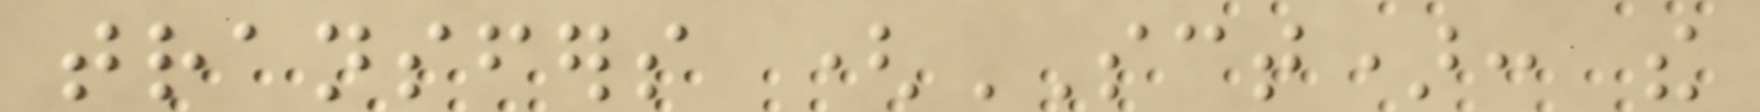transfers (SCT): the
